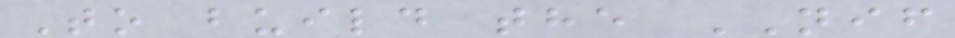To build the NIF
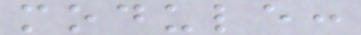module:
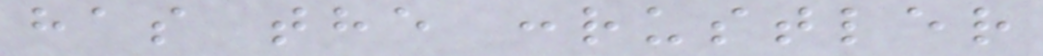has the :rustler
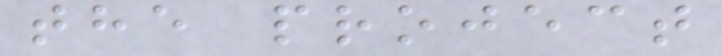the project
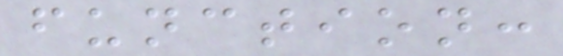function:
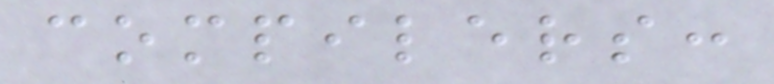compilers:
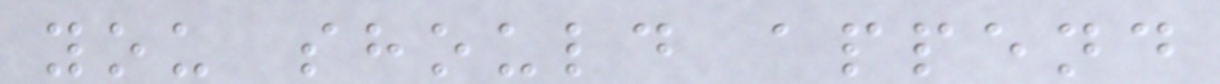you should append
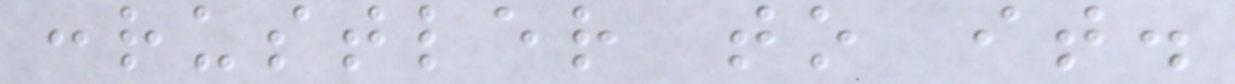:rustler to it.
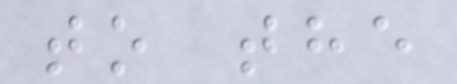to the
